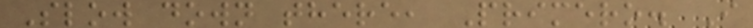Slow down there, Primero. I
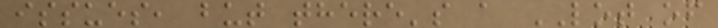issues, but there's a LOT of
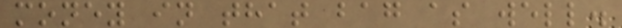money in that bag as well.
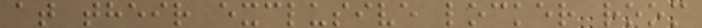at their exclusive locker room
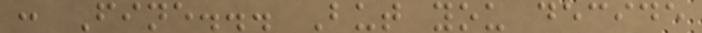: Fine... But you decide
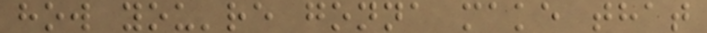how you're gonna make that
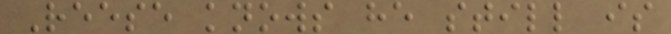Reese knows he still is
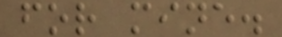for mine.
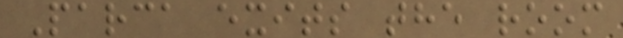Parca exits the room
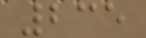235
